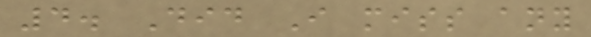4. Did I miss any
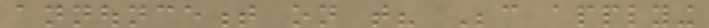announcement on that? Because applying
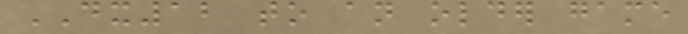DX12 to an older game
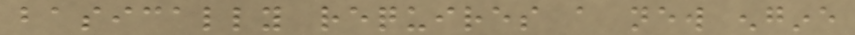basically requires a new engine
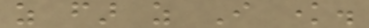as far as I know.
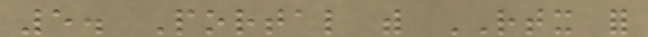5. Portal with RTX for
